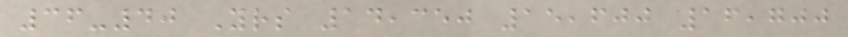36-40 Yrs 14,350 15,600 16,700
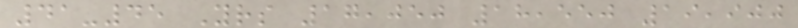41-45 Yrs 17,050 18,550 19,900
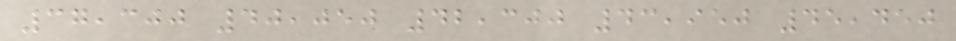37,300 40,050 42,300 43,950 45,450
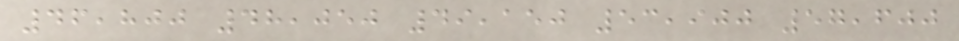46,800 48,050 49,150 53,900 57,600
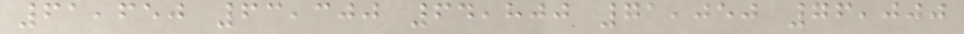61,650 63,300 64,800 71,050 76,000
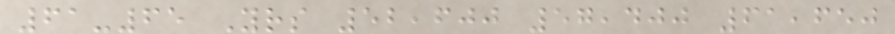61-65 Yrs 52,600 57,400 61,650
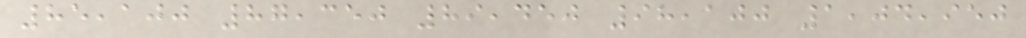85,100 87,350 89,450 98,100 1,04,950
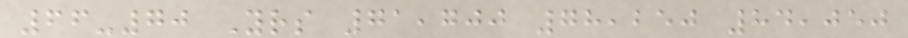66-70 Yrs 71,700 78,250 84,050
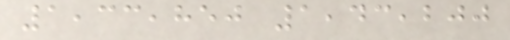1,33,850 1,43,200
